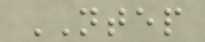NTEP
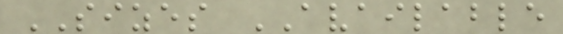SIZES AVAILABLE
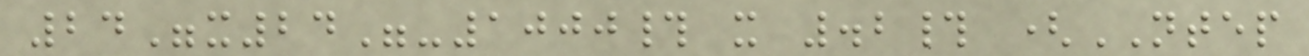24"x24"-1000# x .2# (NTEP
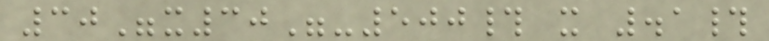30"x30"-500# x .1#
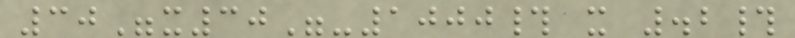30"x30"-1000# x .2#
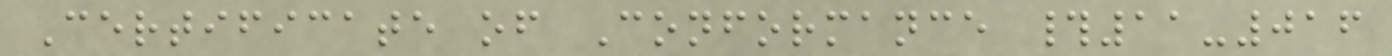Certificate of Conformance #11-016
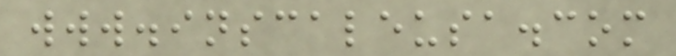www.inscaleusa.com
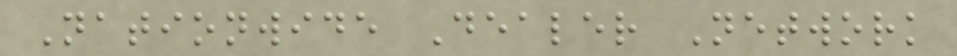Nationwide Dealer Network
